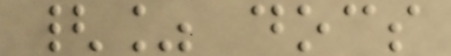{% docs
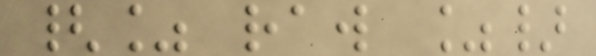{% raw %}
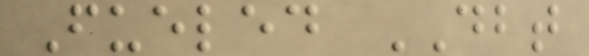Fueled DBT
